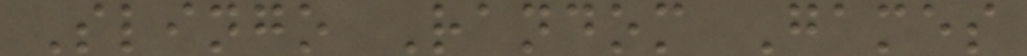Slingo Random Games
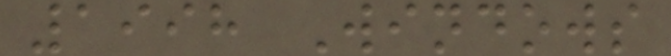1998 Windows
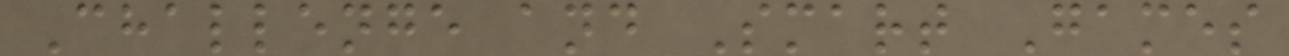Challenge and Smart Games
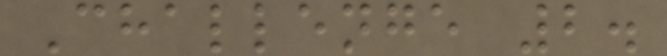Challenge 2.
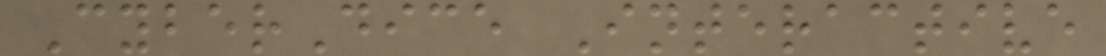CyberDice Interactive
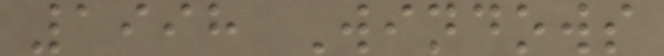1998 Windows
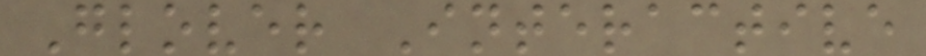Glover Interactive
